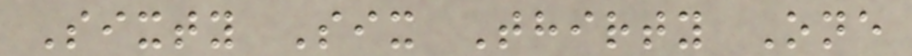Sixty Six Thirty One
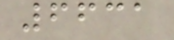6631
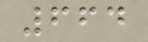664
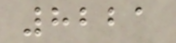8221
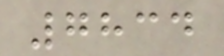7834
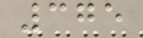375
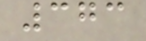373
